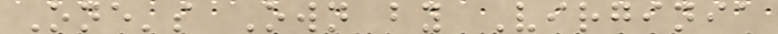One's Own by Virginia
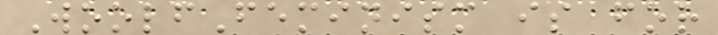WoolfFeminism is for
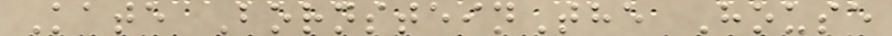Kate BornsteinThe House
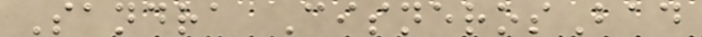Sandra CisnerosBad
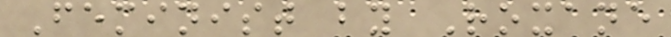Feminist by Roxane
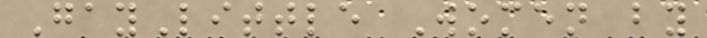GayLittle Women by
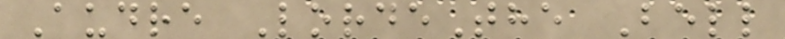Audre LordeThe Bell
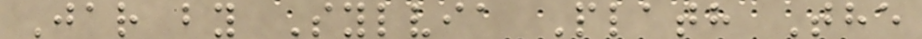Jar by Sylvia Plath The
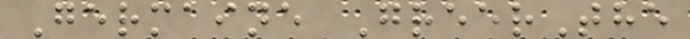Germaine GreerThe
